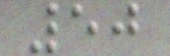50
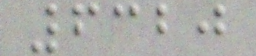6320
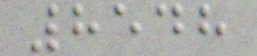8548
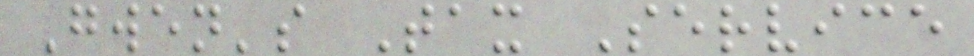Gwen's Tax Service
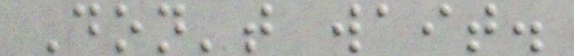Don't wait.
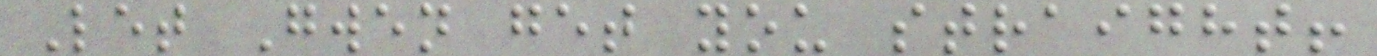Let Gwen get you straight!
